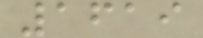1619
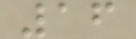16
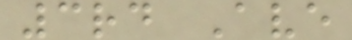3rd Ave
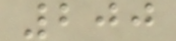200
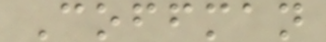Coffman
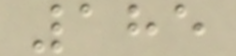185
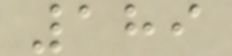189
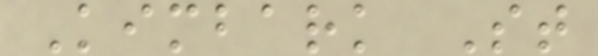Kimbark St
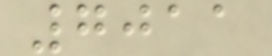7011
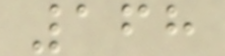168
